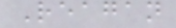Reagan
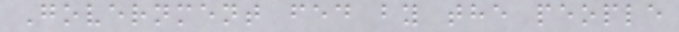Government fed by the people
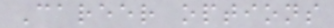Career options
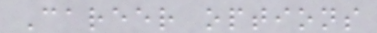Career options
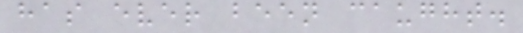has ever been caught.
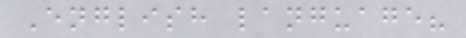English language?
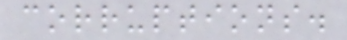corruptions.
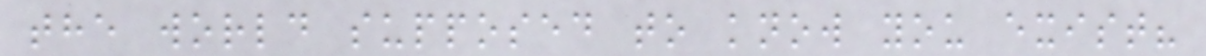the world supposed to know you exist?
